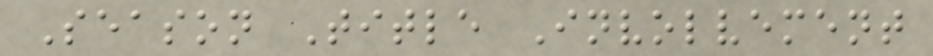Season Title Involvement
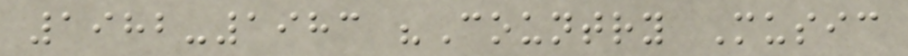1982-1983 "Country Music
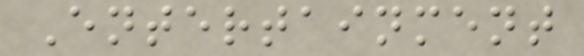Entertainment
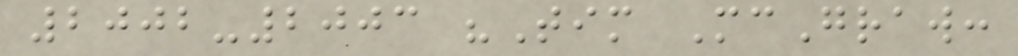2002-2003 "Tim McGraw:
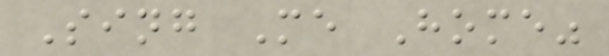Sing Me Home"
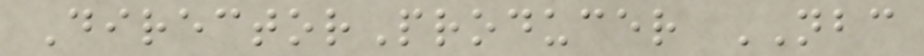DirectorProducer NBC
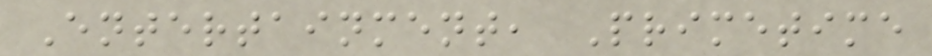Entertainment, Primetime
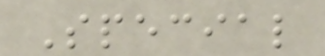Special
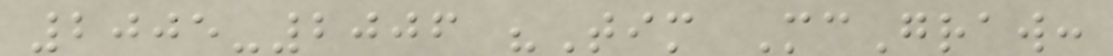2005-2006 "Tim McGraw:
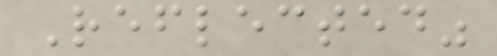Reflected"
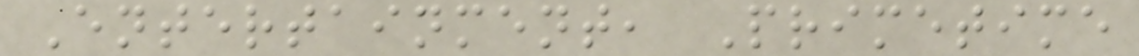Entertainment, Primetime
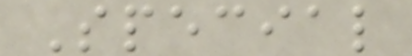Special
